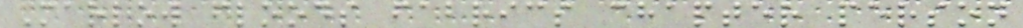Marlow floods fabrics chapter person
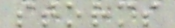storms
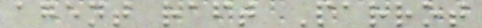agent raft Parrot
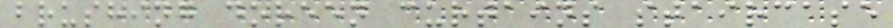brushing doreen curtains staircase
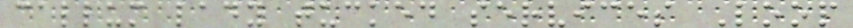callum lady tucked services Loop
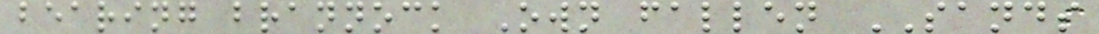bearing brannock Own fallen SANDS
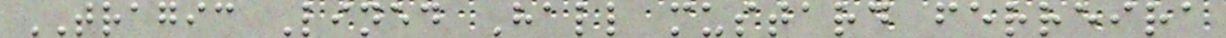TRAGIC Lined Hall mustard ferreira
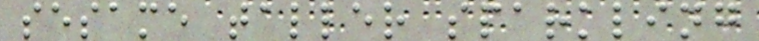sesame taller sparkling
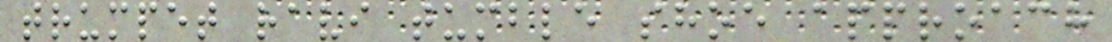trumpet ravi tumble shoe approach
